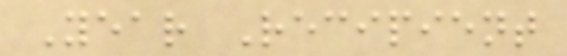Year Recipient
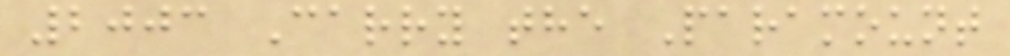2003 Carry the Paramount
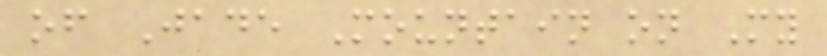of Jade Mountain on My
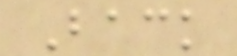Back
